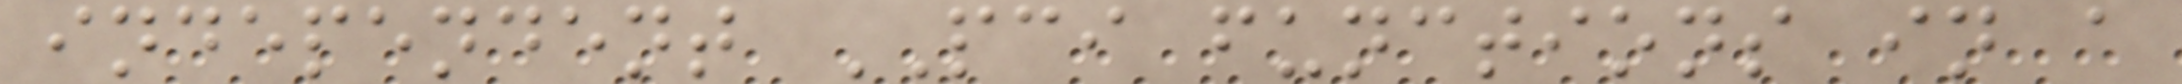independent PCI functions in a
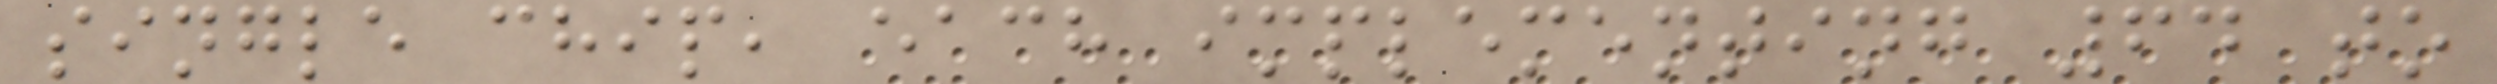single chip, each implementing 64 to
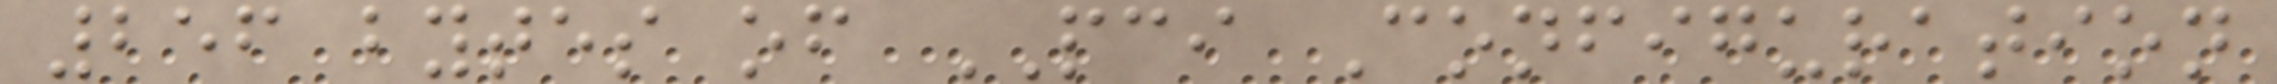256 bytes of PCI Configuration
